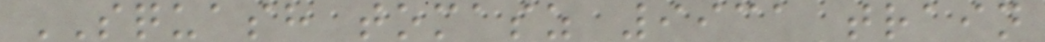SQUASH tomasz 9931 train
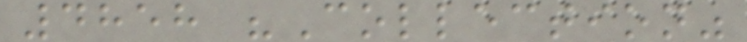4858 "Collection"
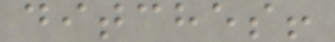ditches!
